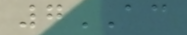7AC
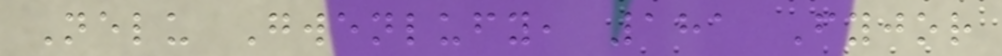Nelu Gwenlufy, 181 Fyjor
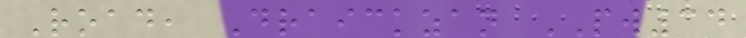Road, Draickzan PW34
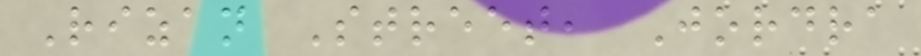Rizan Street, Jordra
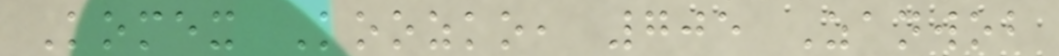Komex Koozko, 705 Zanwob
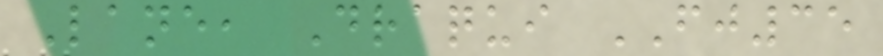Lane, Draqui FJ35
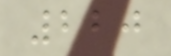220
